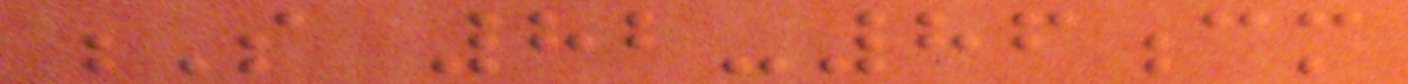S 82-86cm
